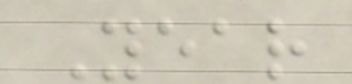Year
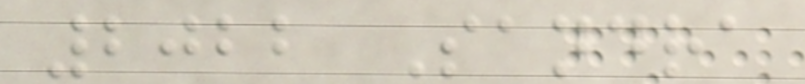2022 Sandra
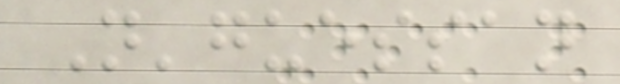N'guessan
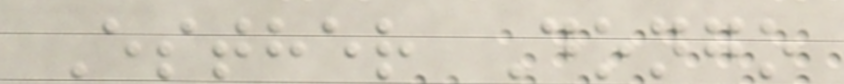Esther Dongo
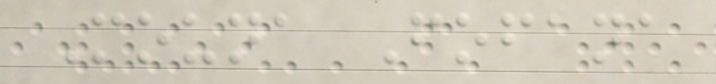Mouna Fofana
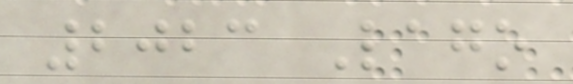2023 Lago
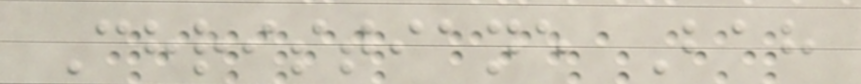Christiane Bah
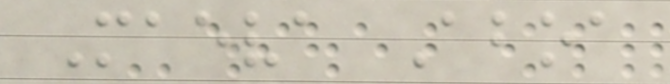Maeva Aboa
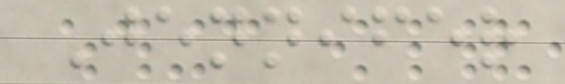Jennifer
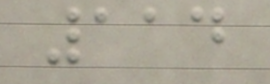114
